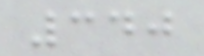340
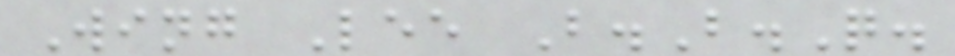Wing Lee B.B.Q.
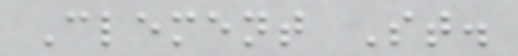Clement St.
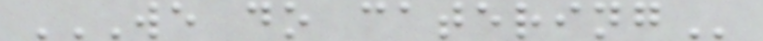WE DO CATERING
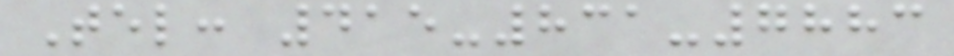Tel: 415-831-7883
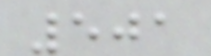501
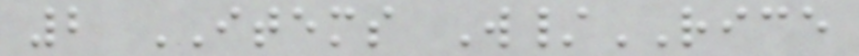2 ITEMS W/RICE
